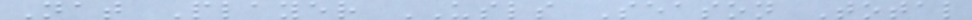Nat Player USLS Season Total
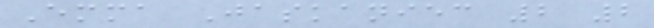Emma Jaskaniec 2 2
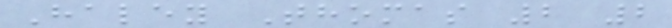Haley Thomas 2 2
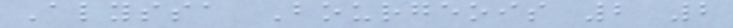Alyssa Bourgeois 2 2
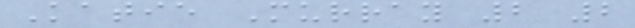Katie Murray 2 2
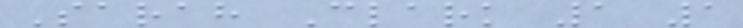Sarah Clark 1 1
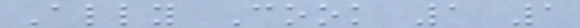Ally Cook 1 1
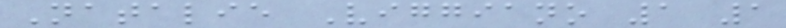Natalie Viggiano 1 1
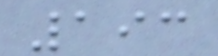193
